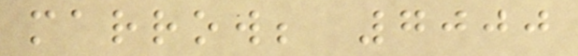marrow; 7000
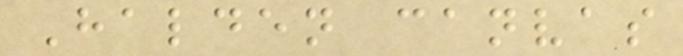Halden canvas
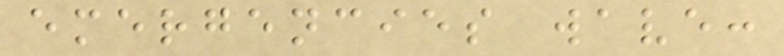emergencies wave:
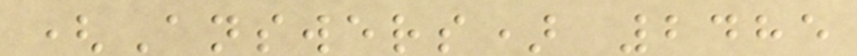(Answers) 2485
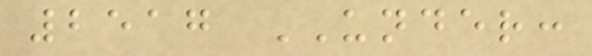2517 UNDER:
